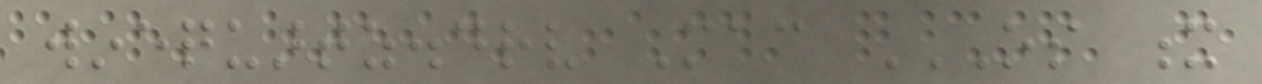winequartz.drv Mac OS X
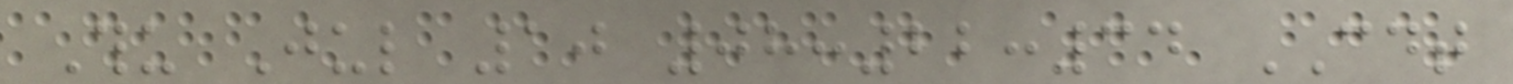Thu Jul 10 08:22:34 CDT
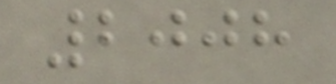2008
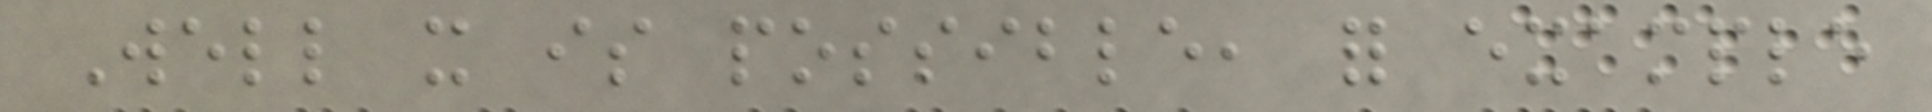Well it is possible, for example
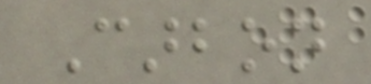Carbon
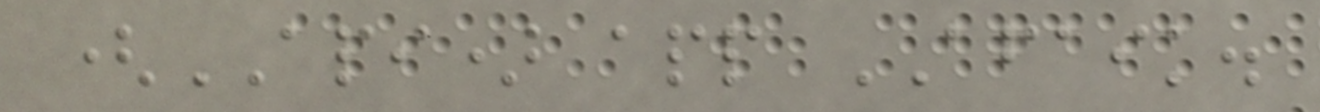(API) app AFAIK.
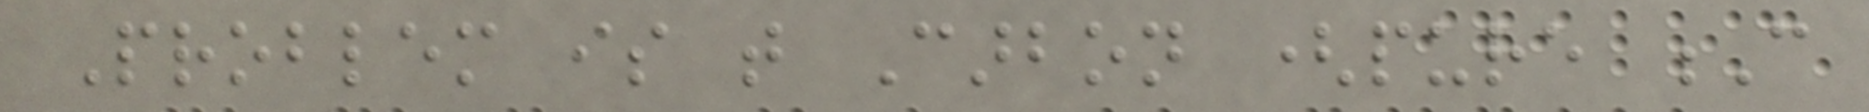Problem is that Carbon (pure C
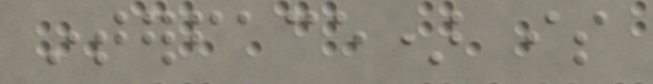interface) is
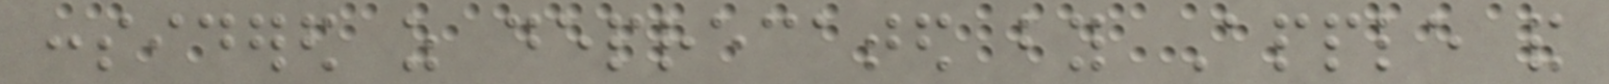considered as deprecated by Apple and
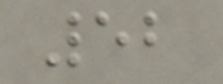52
